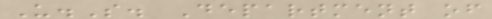U.S. Department of
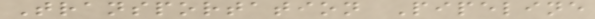Transportation Pipeline
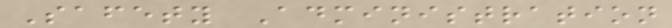Safety Administration
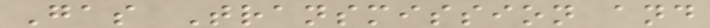Gas Transmission and
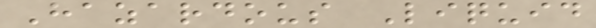Hazardous Liquid
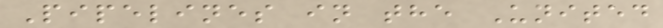Pipelines in the United
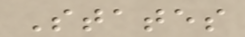States
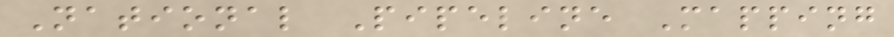National Pipeline Mapping
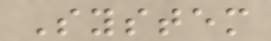System
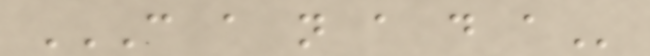C A N A D A
